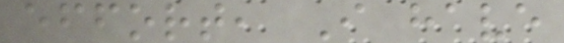effort, I have
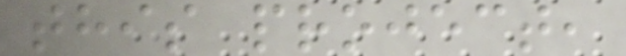this project,
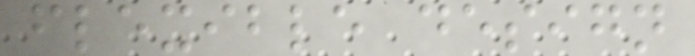flexible design
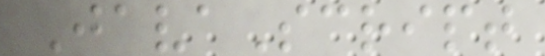JavaScript
